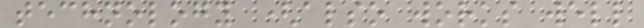technology (also works well
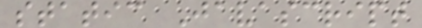static Javascript
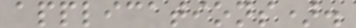applications).
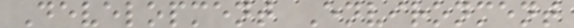Development Environment
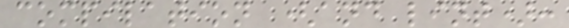compilation (and lint):
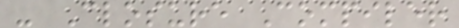- Closure Compiler
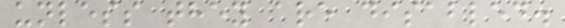unless they are disabled.
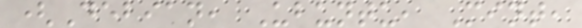(Debian, Ubuntu, Mint,
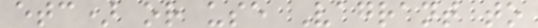etc) or use Vagrant to
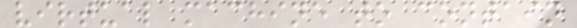virtual machine to contain
